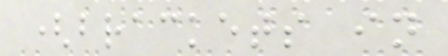(brackets in
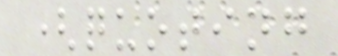(quoting
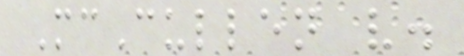McCullen v.
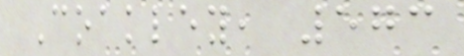Coakley, 573
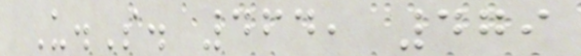U.S. 464, 479
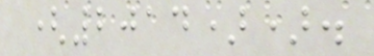(2014)).
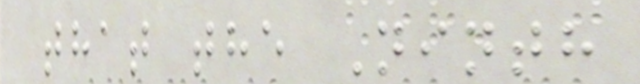that the Ninth
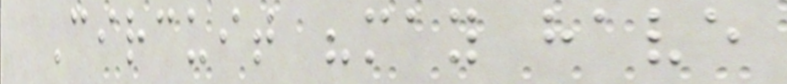Circuit "may have
